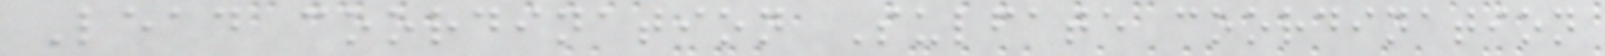Lead coordination Sulfate coordination
